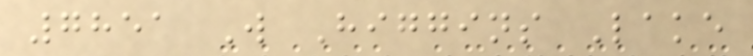7851 W Higgins Lake
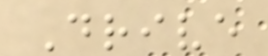Drive
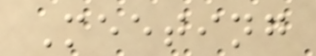Meeting
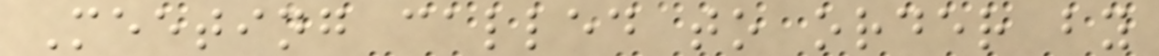Meeting called to order by
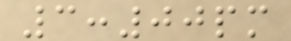3:00pm
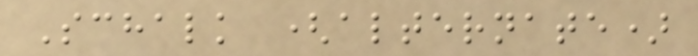Schalk (alternate)
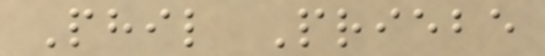Phil Priebe
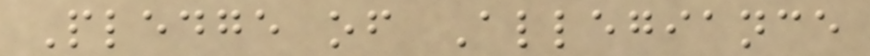Pledge of Allegiance
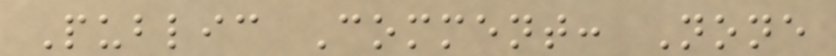Public Comment: None
